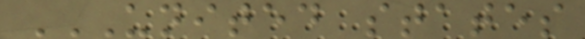UNITED STATES
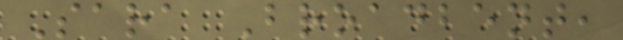Sara Broadbent,
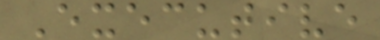Executive
